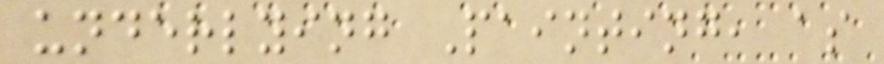underlying Painting, as
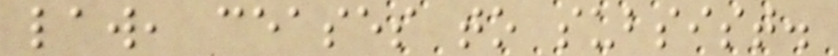law, ceases to subsist.
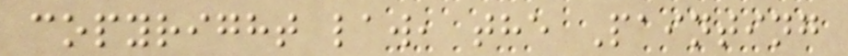copyright law, the Painting
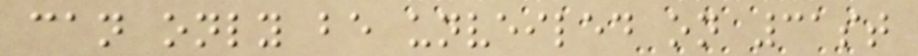can only be unveiled on 31st
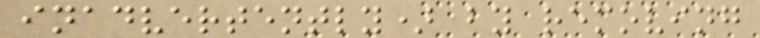inadvertently) by removing
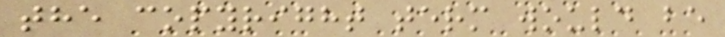the copyright term would be
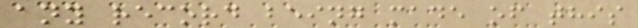any record being made of this
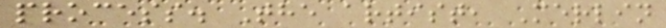process. The artist, Merlin
